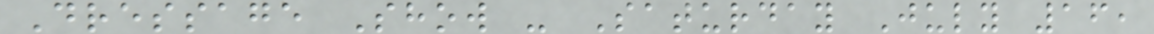Dressage Show - Saturday July 16,
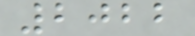2022
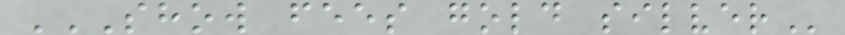SHOW FEES GOLD SILVER
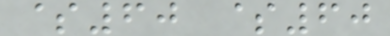$60 $60
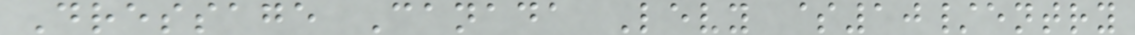Dressage Canada Levy $10/entry
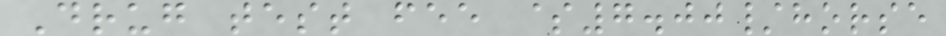Drug test fee $7.00/horse
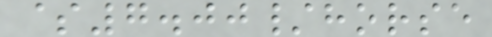$7.00/horse
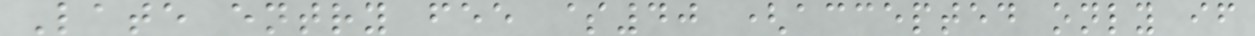Late entry fee $40 (accepted only if
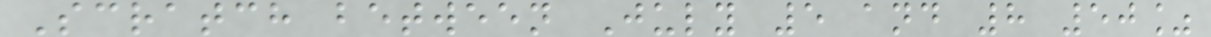Scratch between July 5 and 8 50%
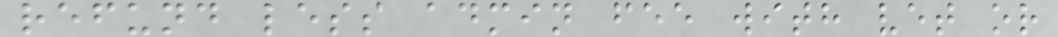refund less admin fee with vet or
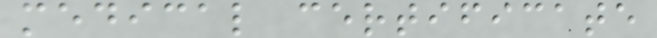medical certificate
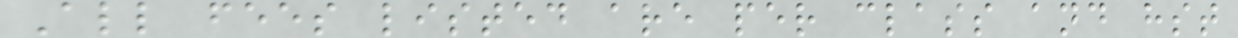All fees listed are per class and hst
